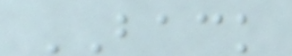BACK
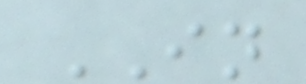IN
